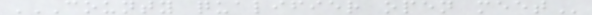COUNTY QUALIFIER OPEN MEET
